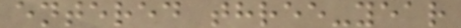entered three-year
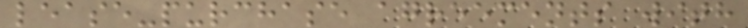lease-purchase agreements with
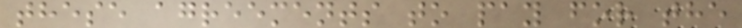these agreements to pay for the
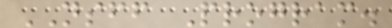NSFF Program.
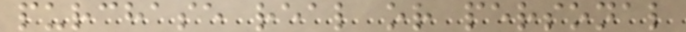purchase real or personal
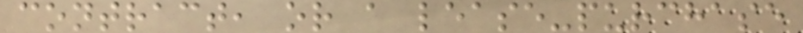contract, or a lease-purchase
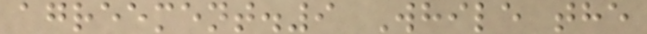agreement.9 While the
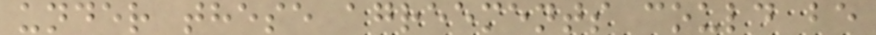under these agreements could be
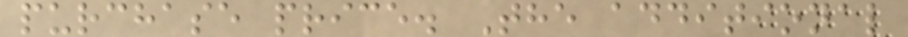purchase price. The additional
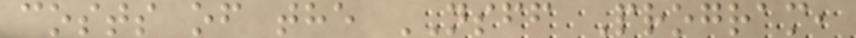costs of the NSFF Program,
